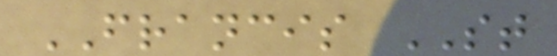FRANCIS ST
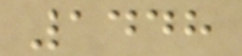1448
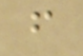f
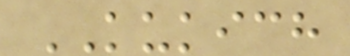KUKICH
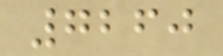7260
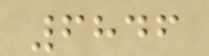6846
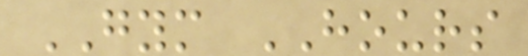GYM HOURS
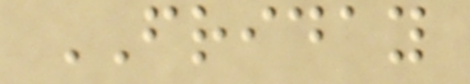FRIDAY
